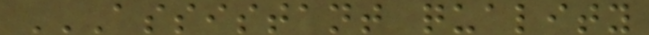ASSISTANT QUALITY
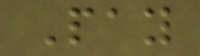Pay
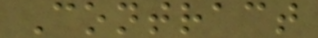Contract
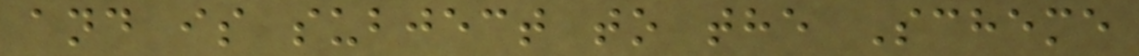and is subject to the Scheme
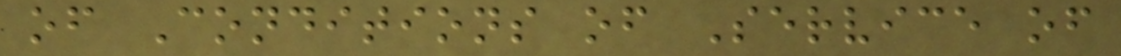of Conditions of Service of
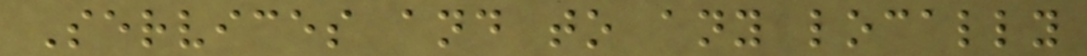Services and to any locally
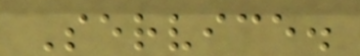Service.
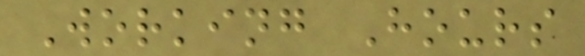Working Hours
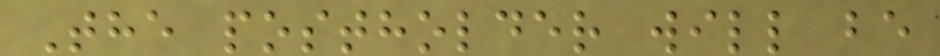The postholder will be
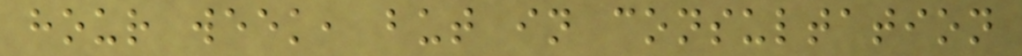hour week, but in consultation
